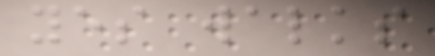yes walks
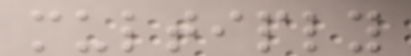multiply
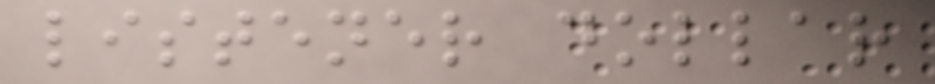listener dollar
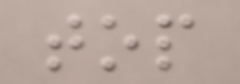top
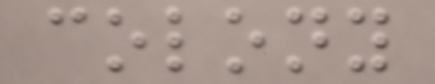colony
